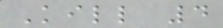Kill 4
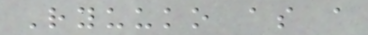Ryuuko as a
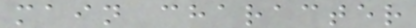main character
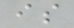is
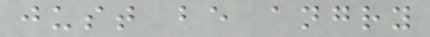just be angry
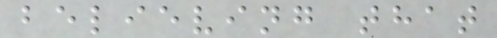believing that
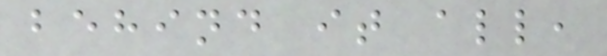behind it all,
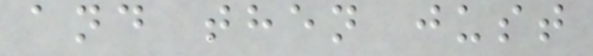and then just
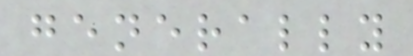generally
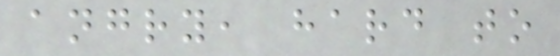angry, hard to
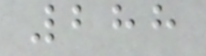288
